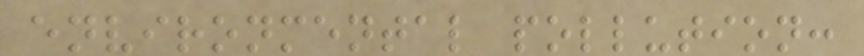environmental pollution:
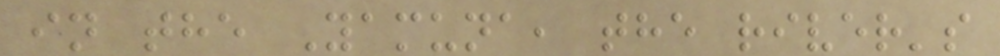in the Yamuna, the river's
